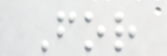For
